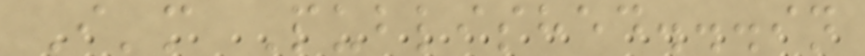I'm Published...in
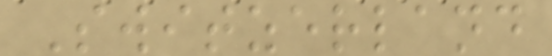Switzerland
